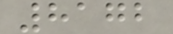8172
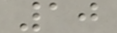10
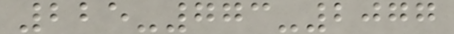225-773-2077
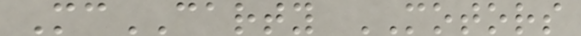McCARTY MOTORS
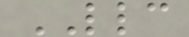LLC
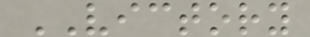VICTORY
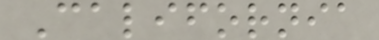California
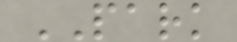PARK
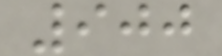900
